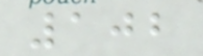102
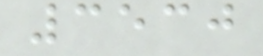3530
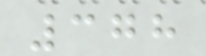378
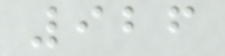926
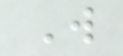W
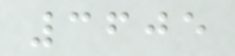3605
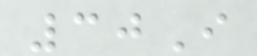30I
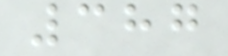387
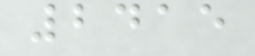2415
